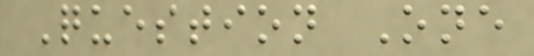Question One
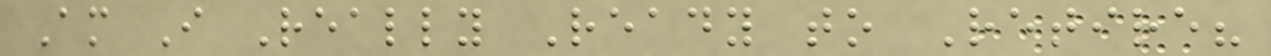Am I Really Ready to Retire?
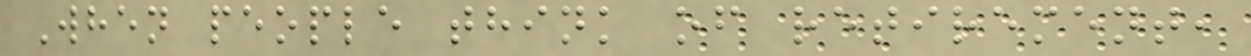When people think of retirement,
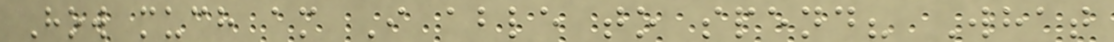How much am I able to spend? What
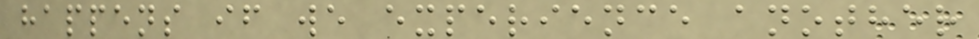happens if we experience another
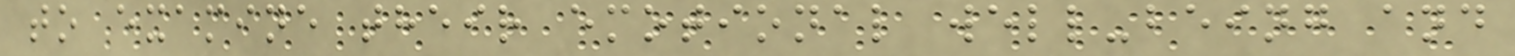to examine their emotional well-being and
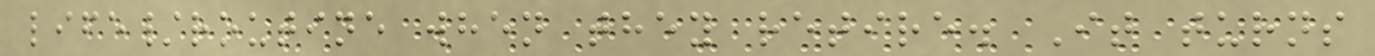life/routine when they retire. It turns
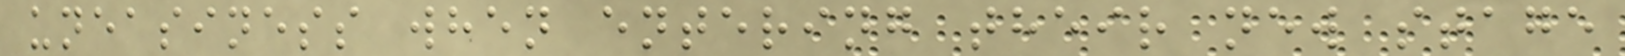uneasiness when entering their new stage
